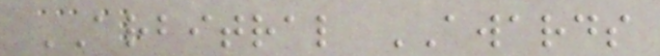ARBITRAL AWARDS
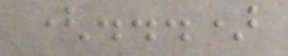(...)
